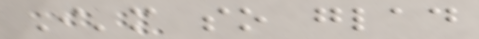I'm so glad
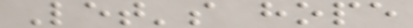Let's hope
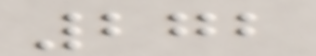272
